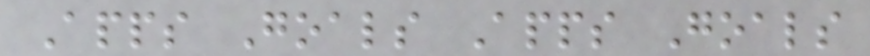Apps Goals Apps Goals
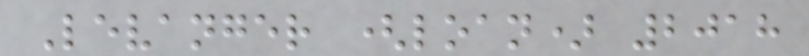Levanger (loan) 2018
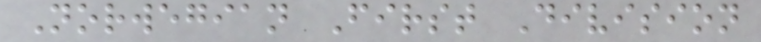Norwegian First Division
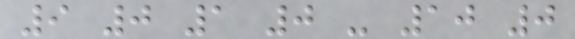9 0 1 0 - 10 0
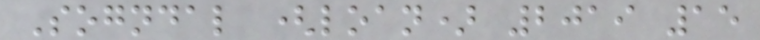Sogndal (loan) 2019 15
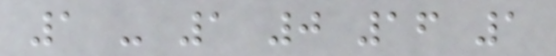1 - 1 0 16 1
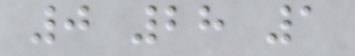0 28 1
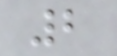2
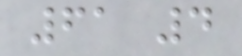61 4
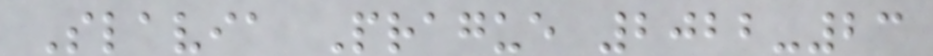Slavia Prague 2022-23
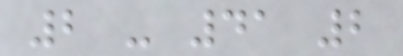2 - 41 2
